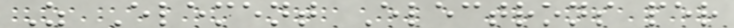Z Element Electrons per
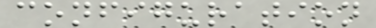configuration
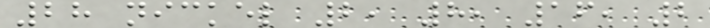28 nickel 2, 8, 16, 2
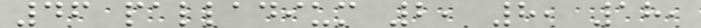46 palladium 2, 8, 18,
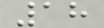18
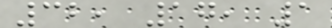32, 17, 1
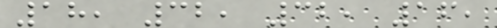18, 32, 32, 16,
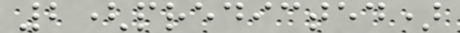2(predicted)
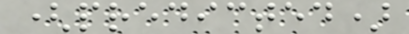(predicted)
